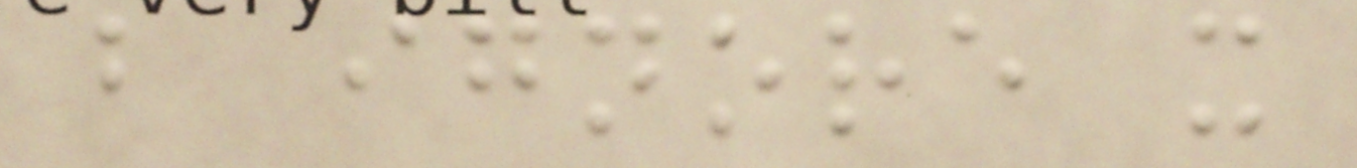but ignore it
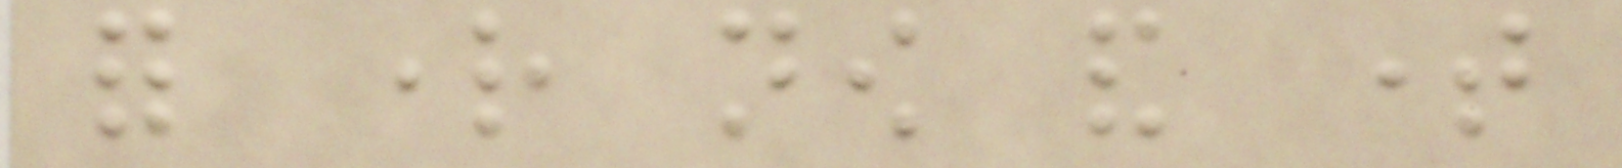for right now and time
